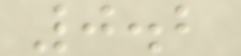0.2
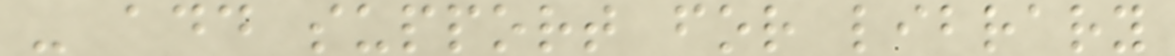- add support for library
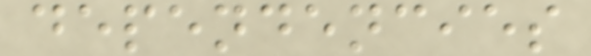dependencies
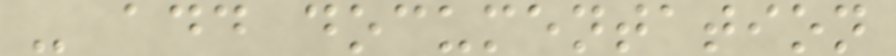- add documentation
